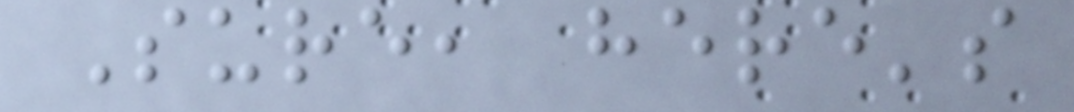Sure, here's
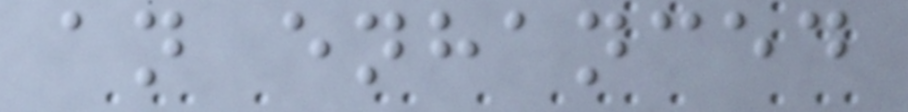an enhanced
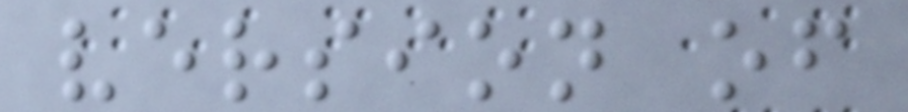version of
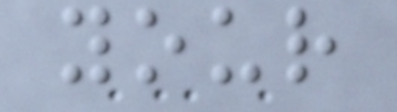your
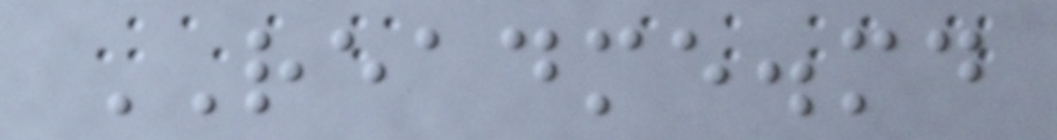README.md
